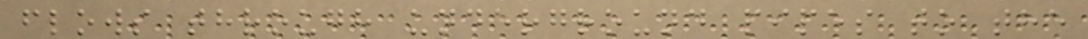flows through underground pipes to the
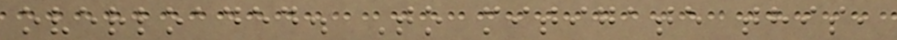overloaded. To mitigate this,
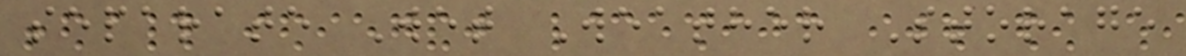separate Wet Weather Storage
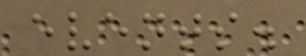events.
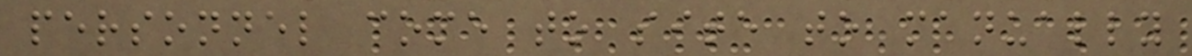personnel come to site to manually
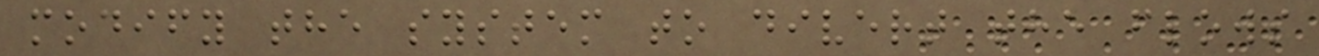modify the system to divert the flows
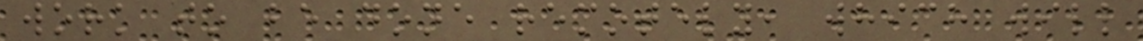work to be done remotely, which will
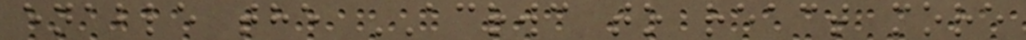enable the ACRWC to react more
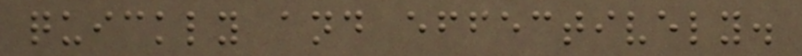quickly and effectively.
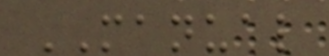MANUAL
